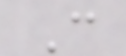C
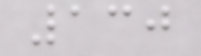130
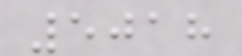5018
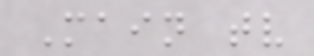Main tv
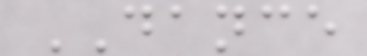DANCE
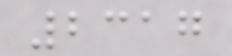2317
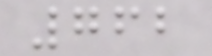762
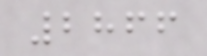2866
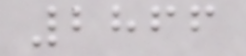2866
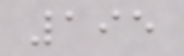195
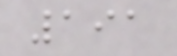191
